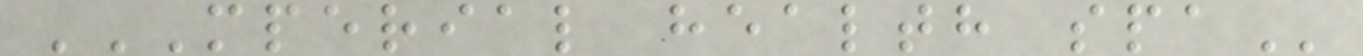MPERIAL HEALTH SPA
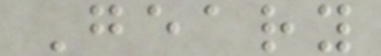Geary
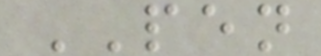PEN
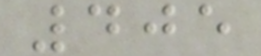405
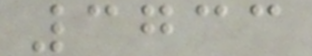3733
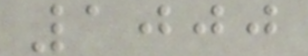1000
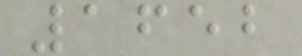1652
